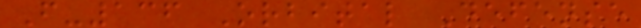F-136 Orbital Defense
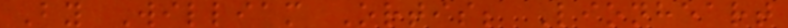By William Ortis; Lionheart
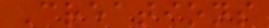Creations
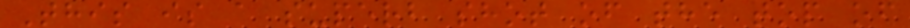This is a superb shot of the top of
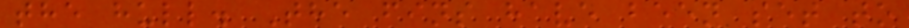the hull. The fins have been set to
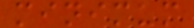minimum
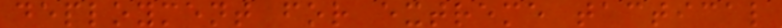deployment for extreme tactical
